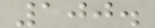100.
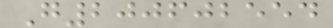G200602554
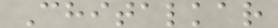Chitalkar
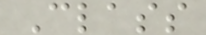Class
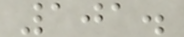101.
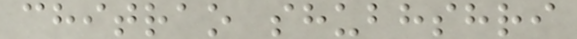chitrao shubhshri
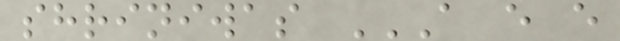shriniwas A E E
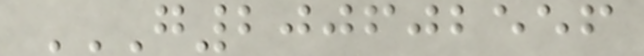G200602556
